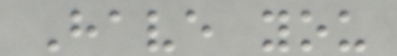Have you
